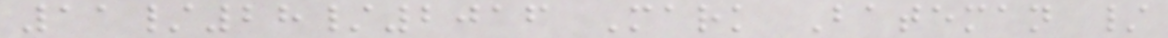11/28/2016 Mark Bateman /
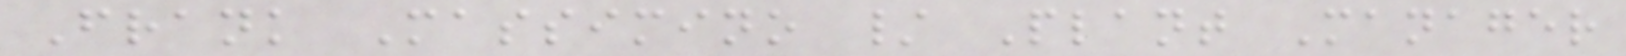Frank Massimino / Plant Manager
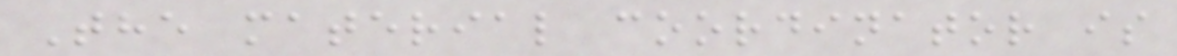The material coordinator is
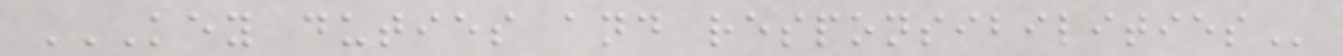KEY DUTIES AND RESPONSIBILITIES
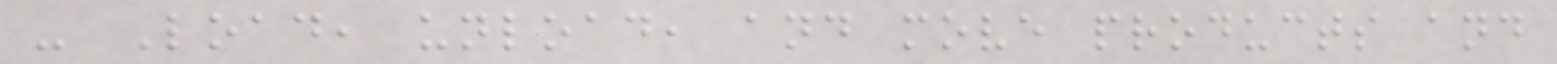- Load, unload, and move products and
